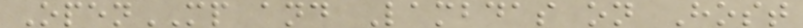OpenMP and Lambdas on Host
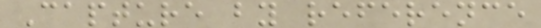Capture by reference
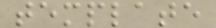template
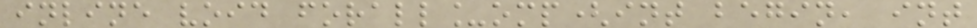inline void forall_omp(int begin, int
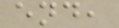end,
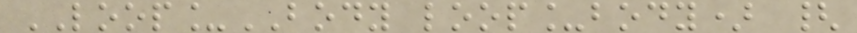LOOP_BODY loop_body) {
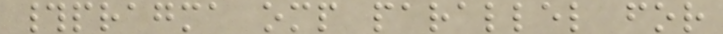#pragma omp parallel for
